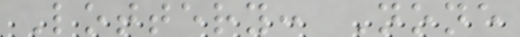Lottery: None
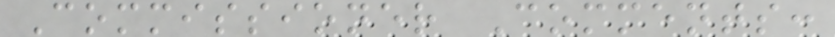Commissioner Comments:
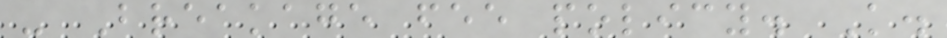- Breakage fee policy. K.
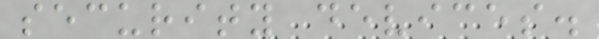security devices.
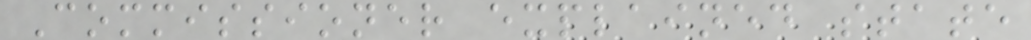Commissioner explained state
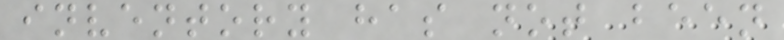inventory has not been
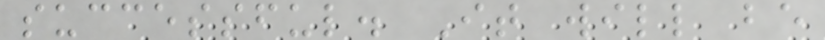successful. It will be
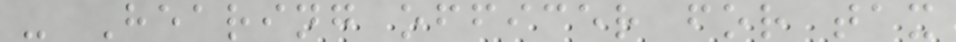- Hearing officer for tax
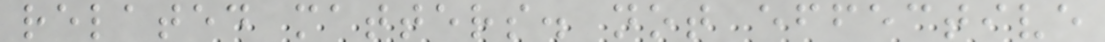related matters. not effective
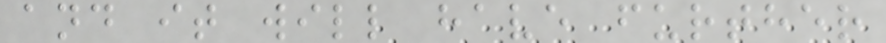and it will have further
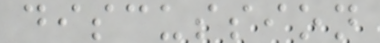discussion
